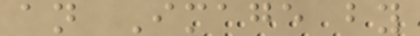an Image by
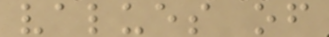values of
